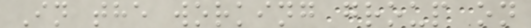In the working group on
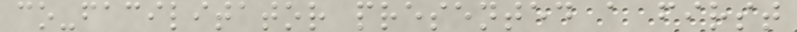co-facilitator presented a first
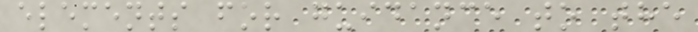elements for guidance to the
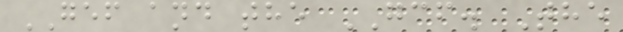GEF and the GCF. The
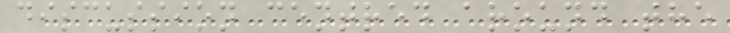discussion centred around the
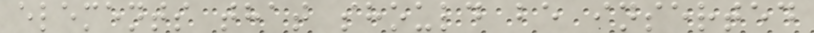elements that should be inserted
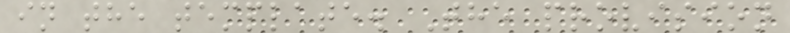in the template. The provision
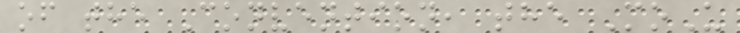of the Convention, the MoU
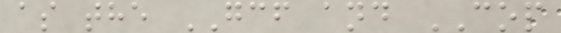as the GCF and COP
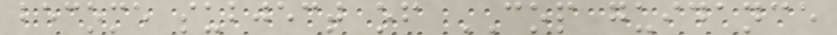become subject of COP guidance
